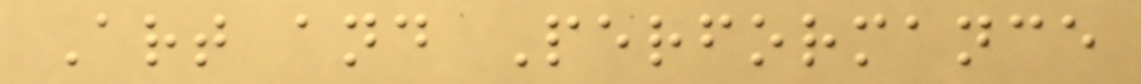Art and Performance
